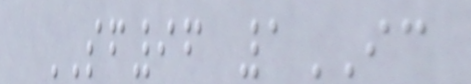SF96 1IC
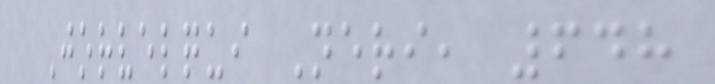Jorvelqui Neri, 648
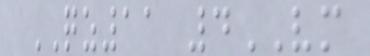QZ11 4VM
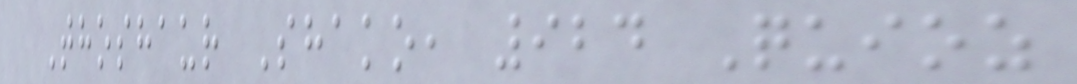Thoshaur Shako, 924 Quioz
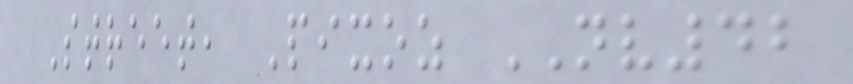Street, Pixoz NV42
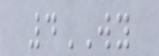4WY
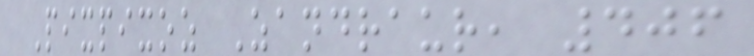Pixpixoz Zandraur, 406
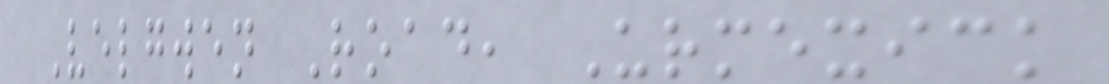Velgwen Road, Urmexick
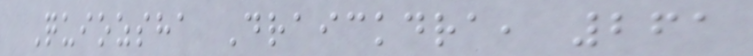Quiozsha Draickdra, 261
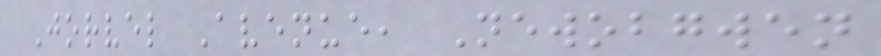Jorvel Avenue, Newobgwen
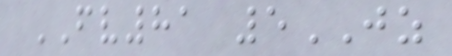FV81 5JZ
